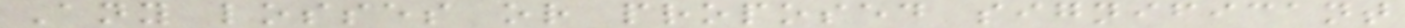Any losses or proposed significant
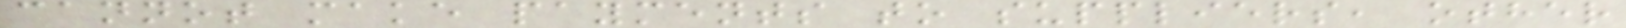cannot make payments to suppliers, other
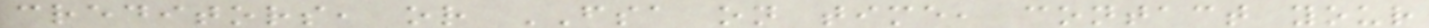creditors, or FSA on time, contact your
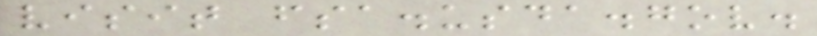visit fsa.usda.gov.
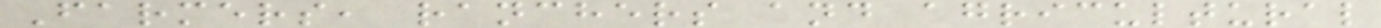Farmers, ranchers and agricultural
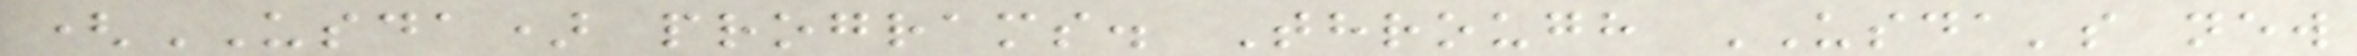(USDA) programs. Through USDA's new
